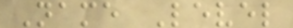Name Level
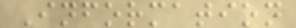Information
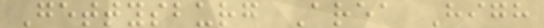Gettysburg Area High
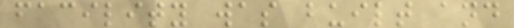facility was built and
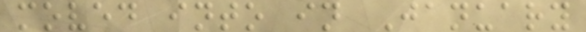moved into in January
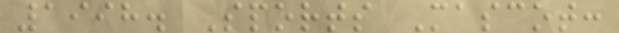1998. Sports Mascot:
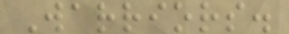Warriors.
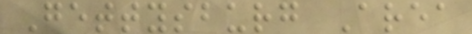Gettysburg Area
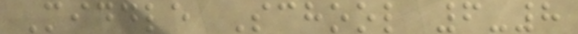Middle School 6-8
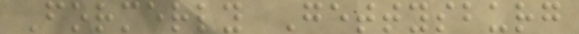Formerly Gettysburg
